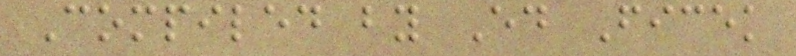Compiled by Ed Ficek
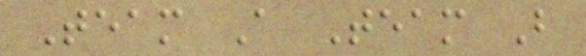Team A Team B
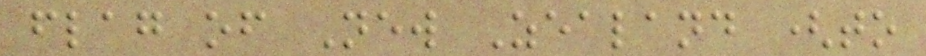flag of New Zealand (to
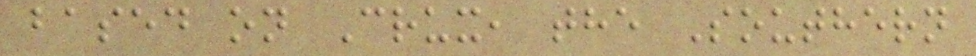based on Crux, the Southern
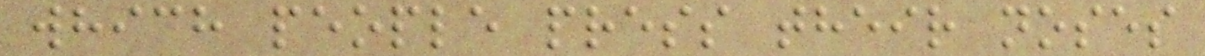which people press their noses
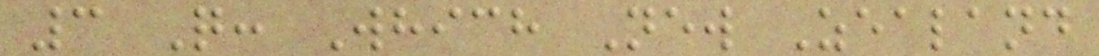3 Q: Which New Zealand
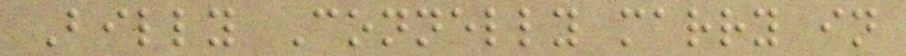Billy Connelly marry in
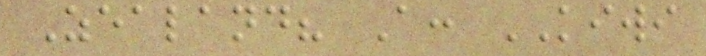Zealand? A: KIWI
